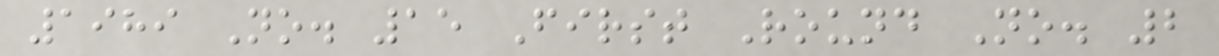1989 No. 15 First Round No. 2
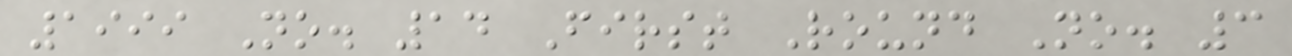1999 No. 14 First Round No. 3
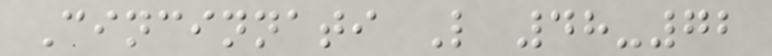Cincinnati L 48-72
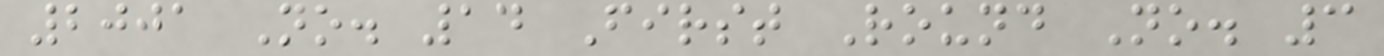2001 No. 14 First Round No. 3
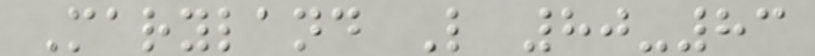Maryland L 80-83
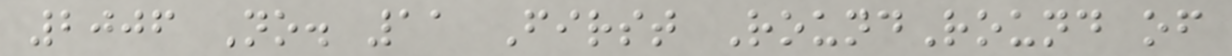2006 No. 11 First RoundRound of
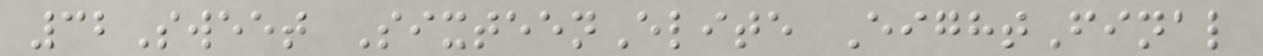32Sweet SixteenElite EightFinal
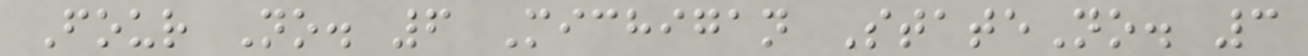Four No. 6 Michigan StateNo. 3
